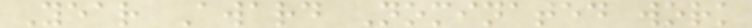Year Award Nominated work
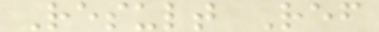Result Ref
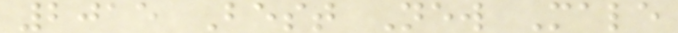2015 Best New Male
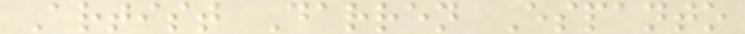Artist Darren Espanto
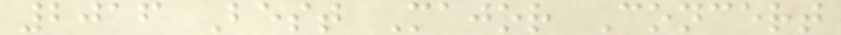2016 Best Major Concert
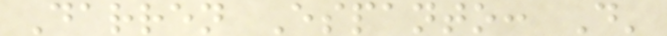Darren Espanto: D'
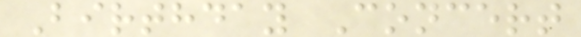Birthday Concert
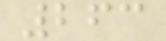263
